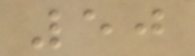50
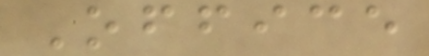Office
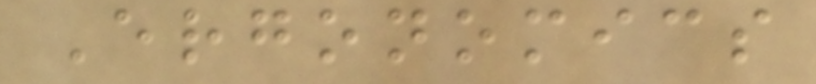Ergonomics
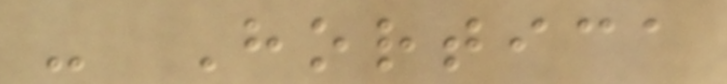- Hortica
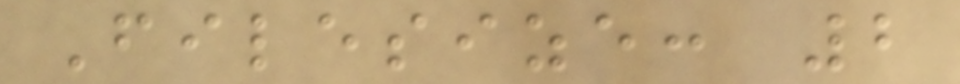Filesize: 2
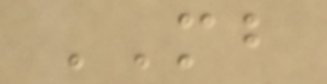MB
